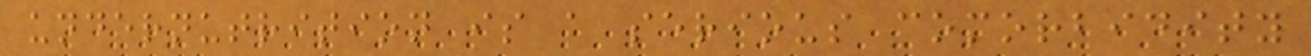undernutrition is a serious comorbidity
